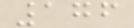176
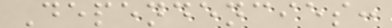Dependencies:
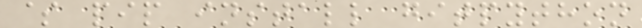$ pip install gitpython
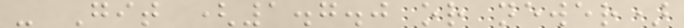- Git (1.7.0 or newer)
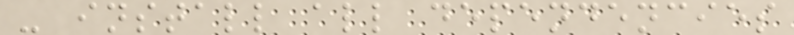- install all dependencies
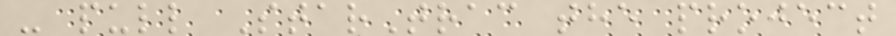- pull StarTrac the project
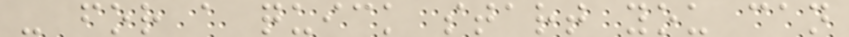- for a quick start you can
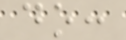do:
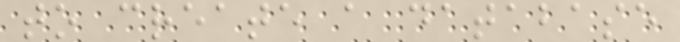to create a database
